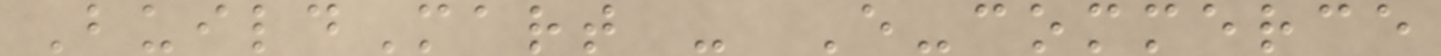BuildMart - E-commerce
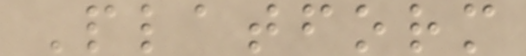Platform
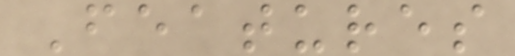Features
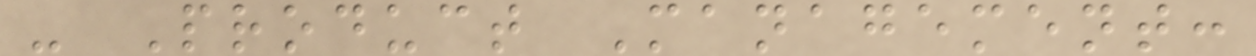- Product Management:
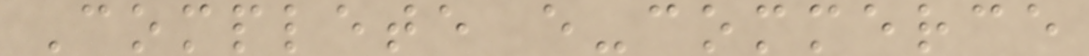Complete e-commerce
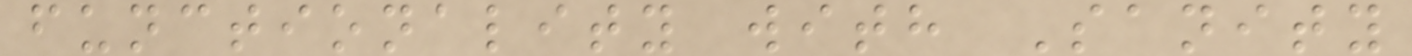functionality with Sanity
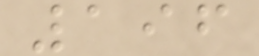196
